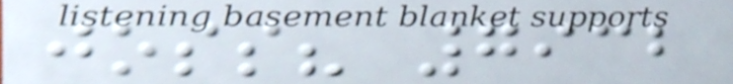joss? 7932
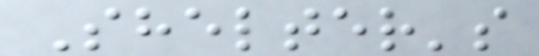Shelter's
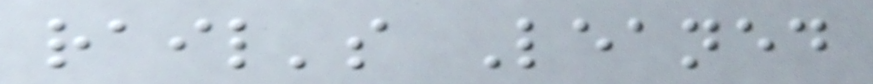rail's Leaned
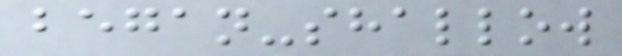began-shallow
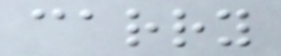carry
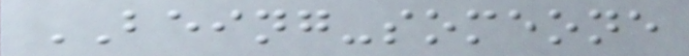BEING-someone
